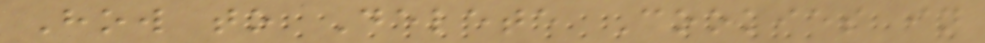How to Delete Cookies in
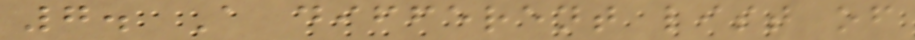7. A different list of
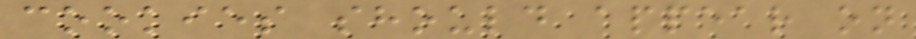cookies should appear on
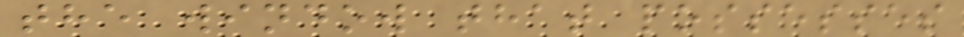the window that possesses
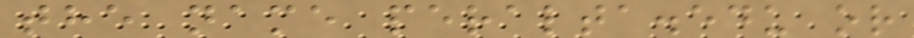the name peralta.edu or
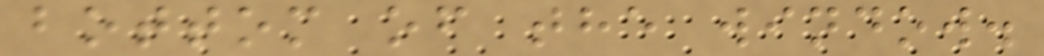bottom of the window.
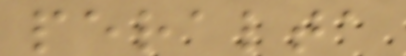peralta
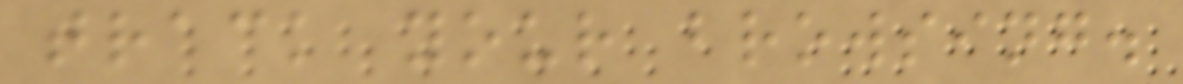track your browsing.
